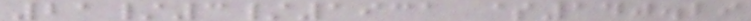21/3/1931 $140.29
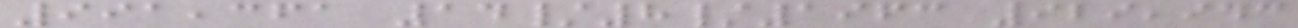991,361 14/8/1963 929,943
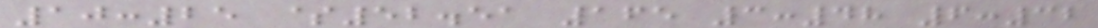10:25 $52.51 165 3:48 6:32
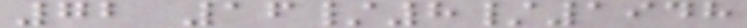72 16/8/1948
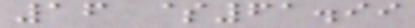16 $61.99
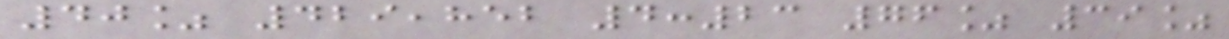40% 429,852 4:23 76% 39%
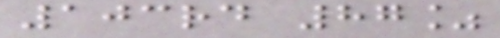103rd 87%
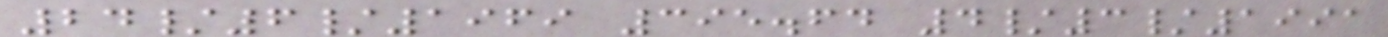24/6/1969 395.64 4/3/1991
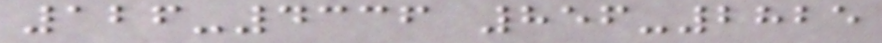126-4336 856-2825
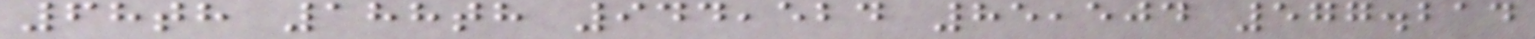68th 188th 944,524 85,504 577.214
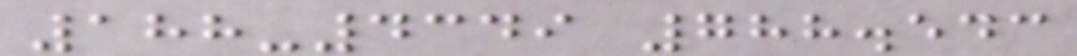188-4349 788.543
